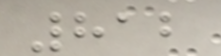812
